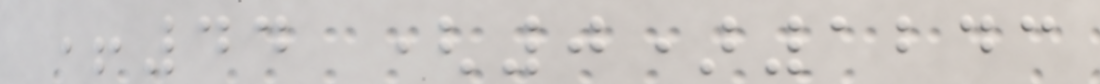+44 (0)1243
